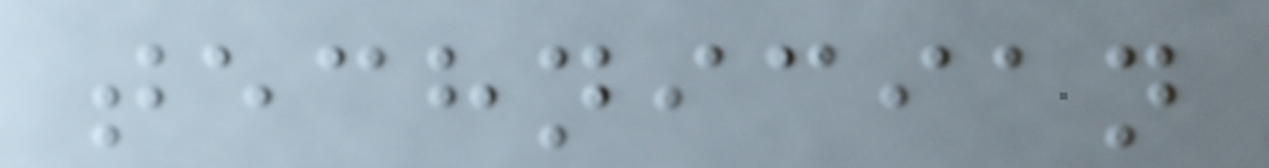technician
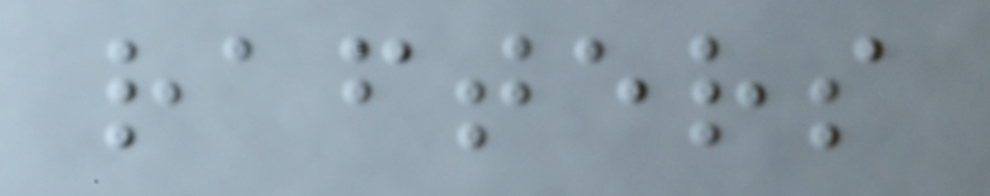rafters
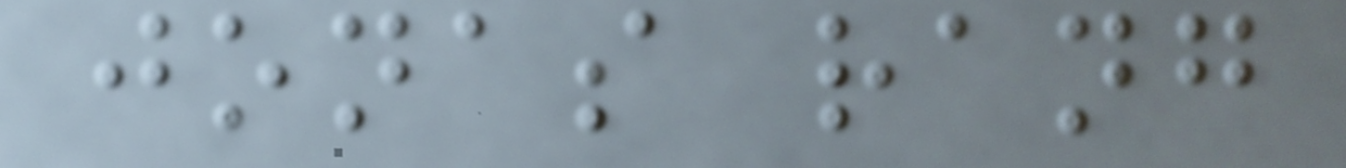jonas rang
